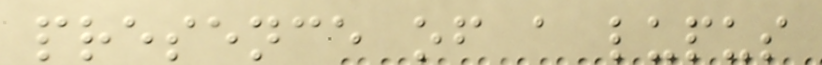presence of a lupus
